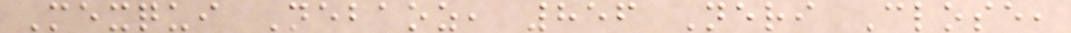Mexqui Nebaoz, 856 Neri Close,
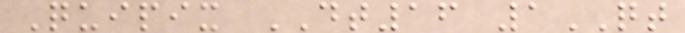Quipix DT16 1QT
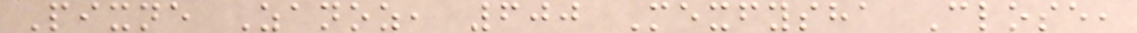Pixne Zanoz, 600 Mexfysha Close,
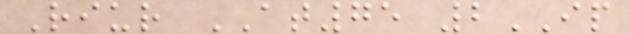Riur AT75 2IP
